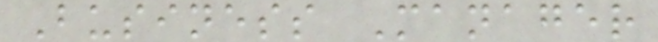Business Manager
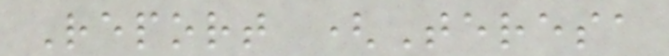Report (Teresa
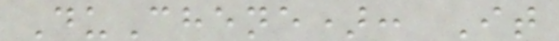DuChene): It
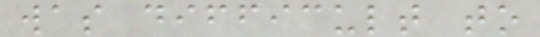was difficult to
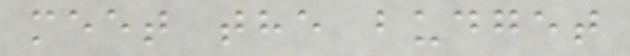meet the budget
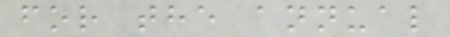for the annual
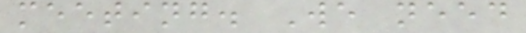meeting. We need
